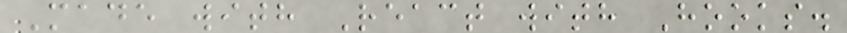Made with React with Hooks.
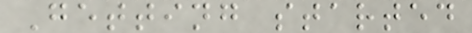Getting started
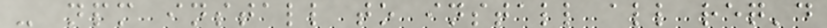- npm install to install all req'd
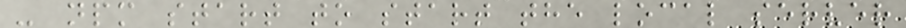- npm start to start the local server
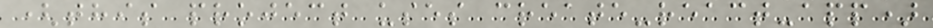(this project uses create-react-app)
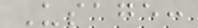Usage:
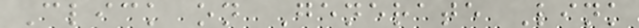Click on Generate Link
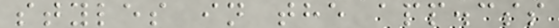styles in the app.css
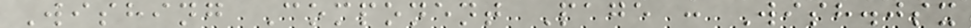Wishing Component Page : Wish.jsx
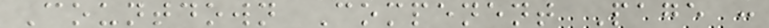Countdown Compenent Page :
